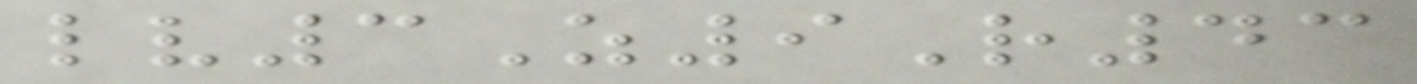lv3Z9R43
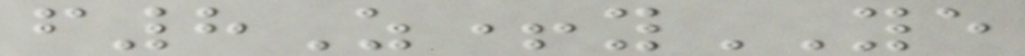f8Z+yYE
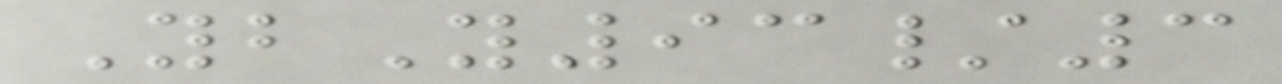YbY93/3
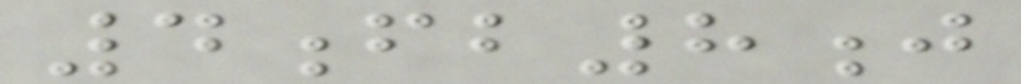4fb8j
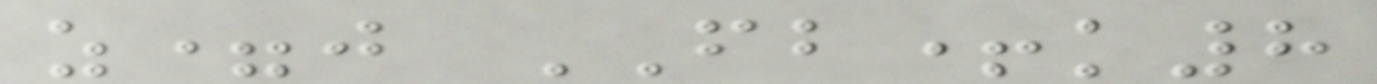z=j FB+k8
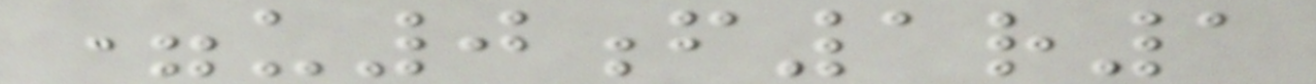=u0f1r1
